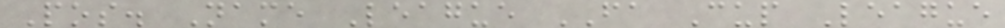Pos. Name League FA Cup League
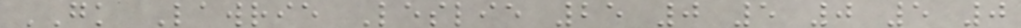GK Lawrie Leslie 25 0 5 0 5 0
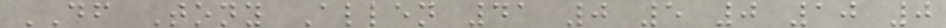DF Tony Allen 41 0 5 0 10 0
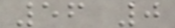56 0
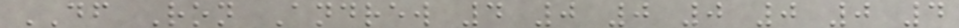DF Ron Andrew 4 0 0 0 0 0 4
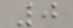0
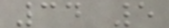34 5
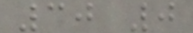30 0
